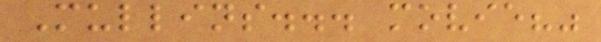Mullins... movie?"
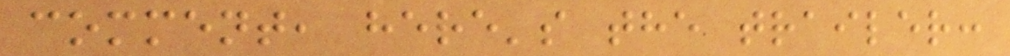comment, here's the trailer:
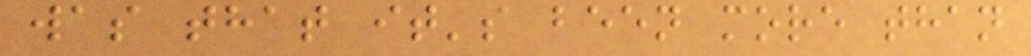was that it's been more than
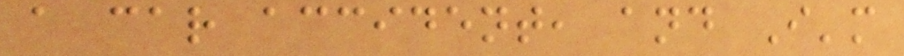a car accident, and I'm
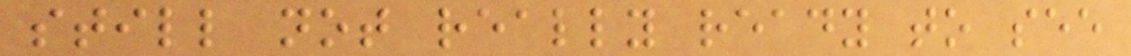still not really ready to see
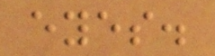eyes.
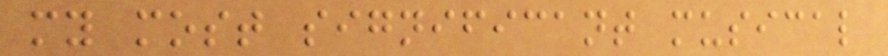my most significant musical
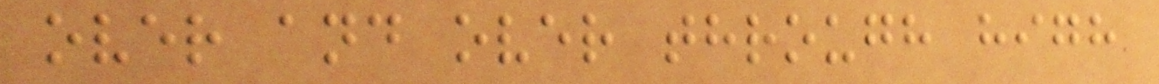over and over through high
